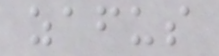zafus
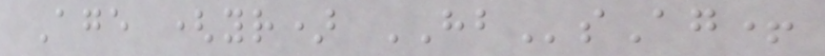Age (yr) HBsAg+
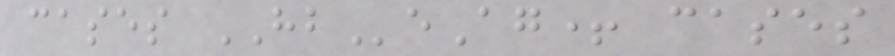cases HBeAg+ cases
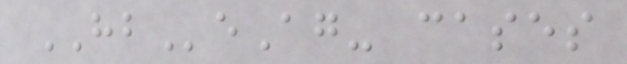HBeAg- cases
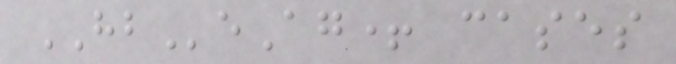HBeAg+ cases
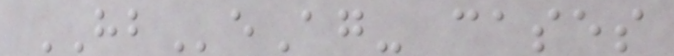HBeAg- cases
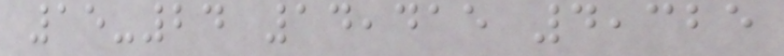15-24 14,415 4,325
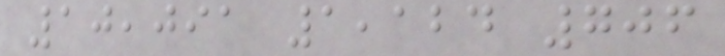10,091 1,124 706
